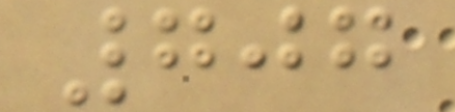707
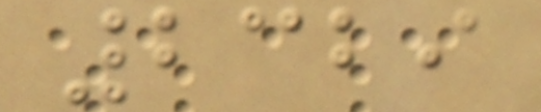2329
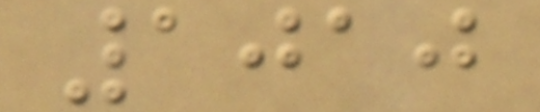1010
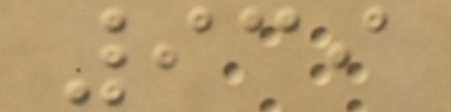939
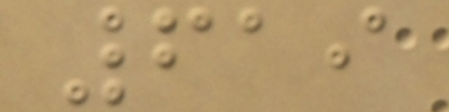619
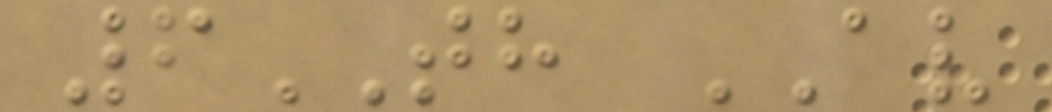6TH AV
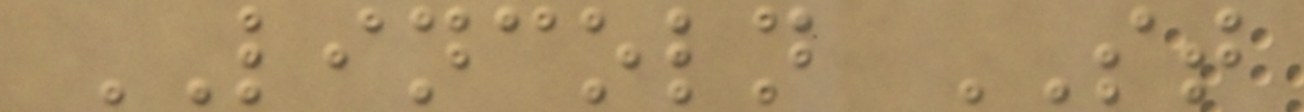LINCOLN ST
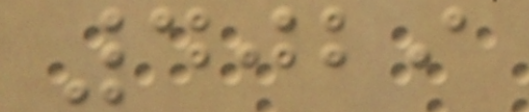4029
